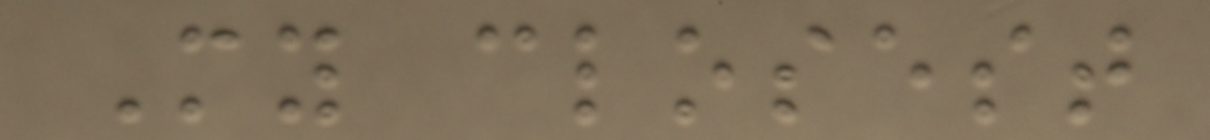My closest
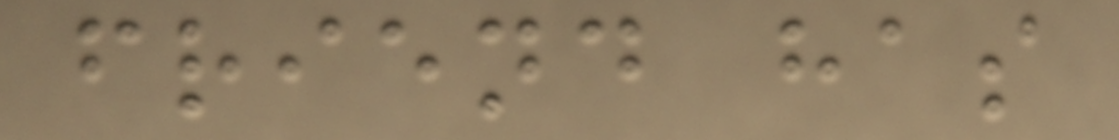friend has
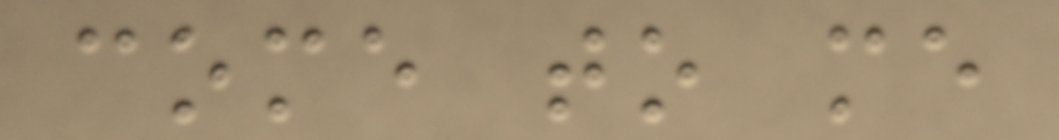come to me
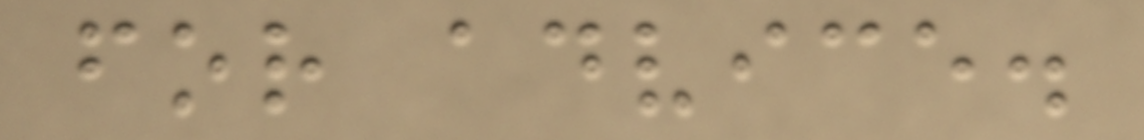for advice.
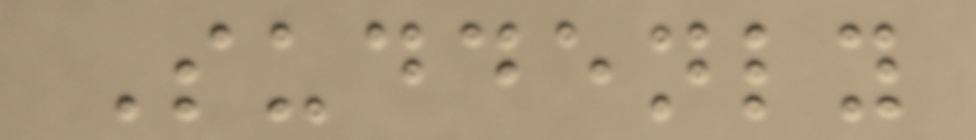Suddenly
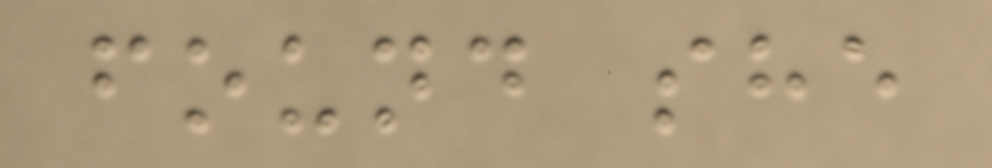found she
